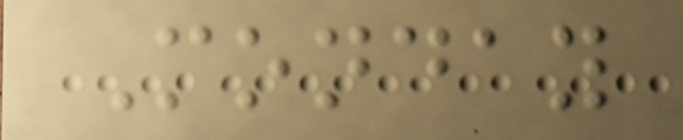Monday
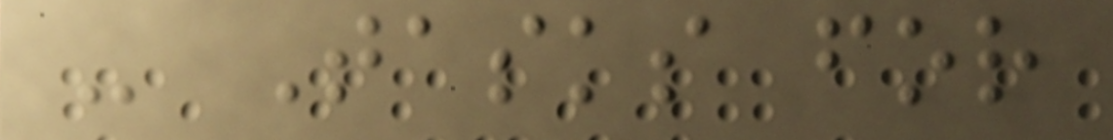- Tasks for
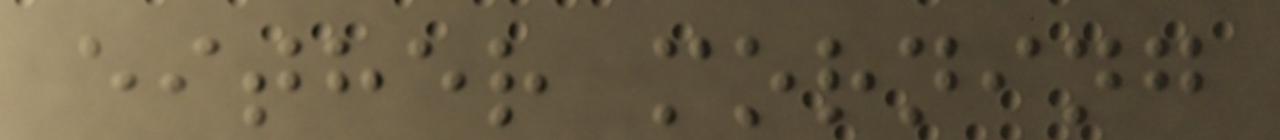either morning
